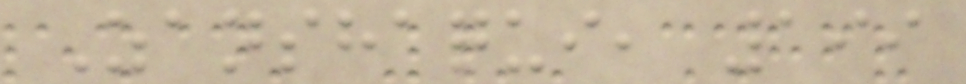Zanshaqui, 199
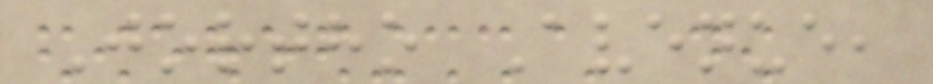Jortho Avenue,
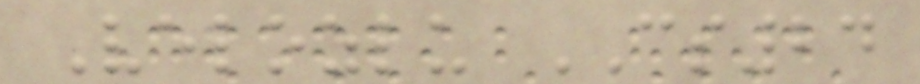Velozlu CS24
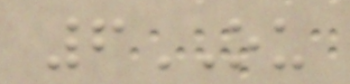6OU
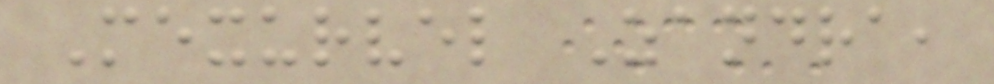Mexurvel Zandra,
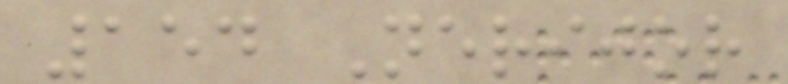154 Nerijor
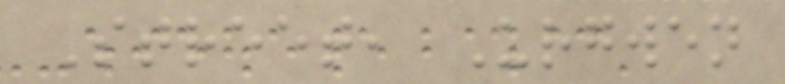Street, Urgwen
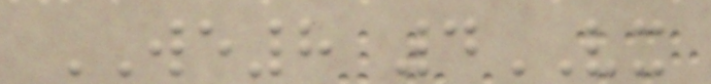WE8 4VX
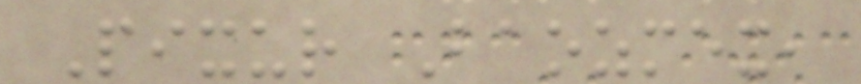Pixur Baozmex,
